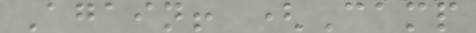Again! (Camp
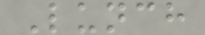Lunch
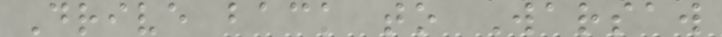Drive back to Warsaw
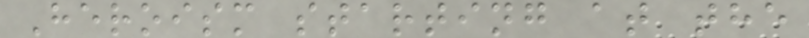Heroism starting at the
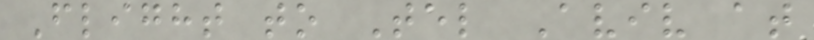Flight to Tel Aviv at
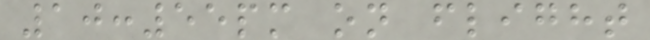10:55pm on flight
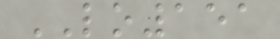LO151
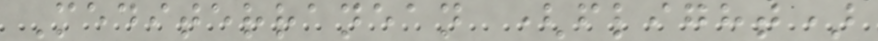Mediterranean (flight)
